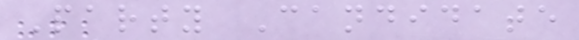Party Candidate
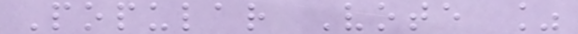Popular Vote %
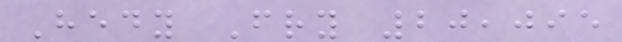Hedy Fry 20,095
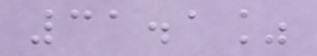31.1%
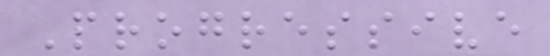Progressive
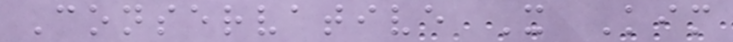Conservative X Kim
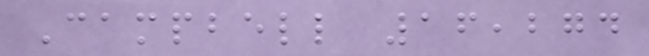Campbell 16,274
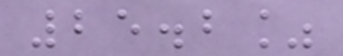25.2%
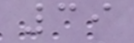39
